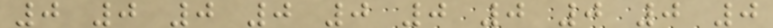0 0 0 0 0 0 0 0 0 0
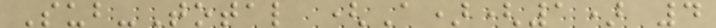Sub-Total (A)(1) 4
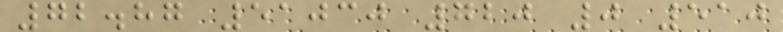72.87 51030 720 0 510
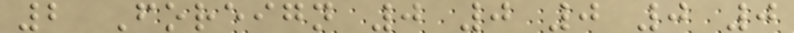2 Foreign 0 0 0 0 0
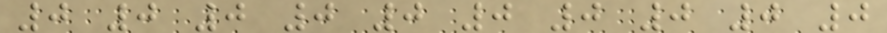0 0 0 0 0 0 0 0 0 0
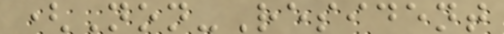(Non-Resident
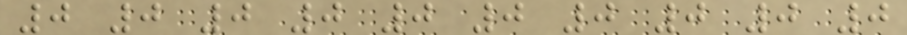0 0 0 0 0 0 0 0 0 0
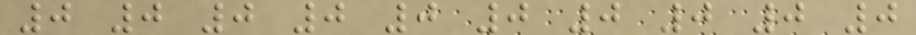0 0 0 0 0 0 0 0 0 0
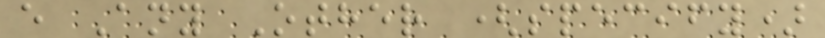e Any Other (specify)
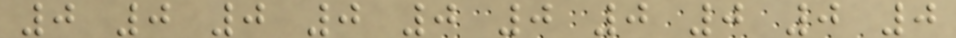0 0 0 0 0 0 0 0 0 0
